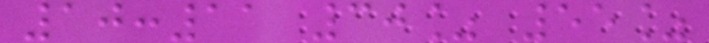10:11 30% 55%
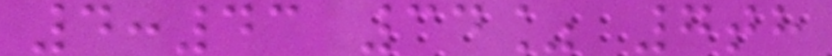4:43 34% 7th
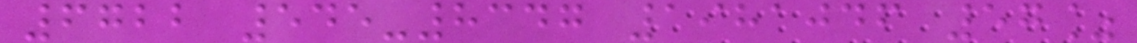6722 545-8347 1981046 57%
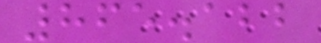865.122
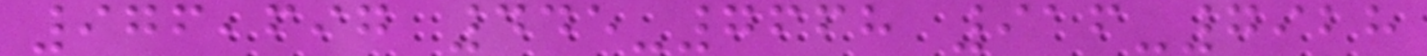976,697 445-7668 916-7928
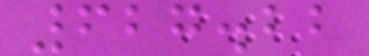627.22
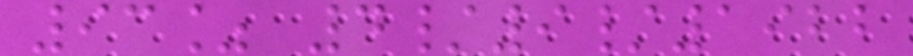93% 4/9/1922
